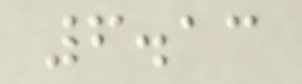6.13
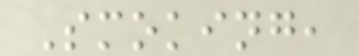Smoking,
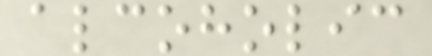alcoholic
